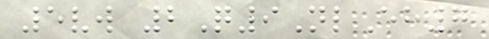5vw 2Q9NlEh7
